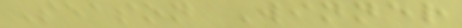Season Winner
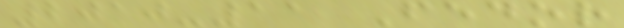2010-11 Fedor
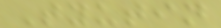Tyutin
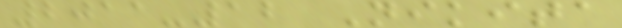2011-12 Nikita
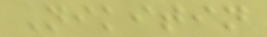Nikitin
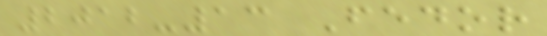2012-13 Fedor
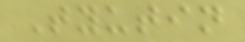Tyutin
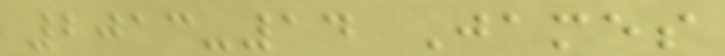2013-14 James
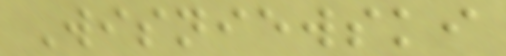Wisniewski
